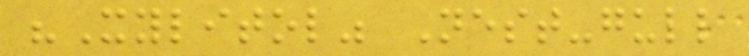"Xylitol" Nest-gull
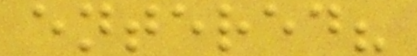entered?
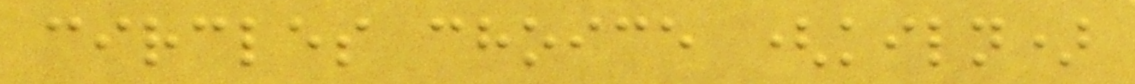circles choice (kiln)
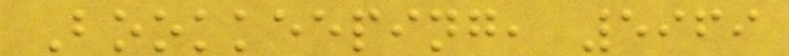Bookkeeping, 5969
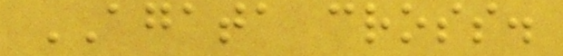AGATA cross.
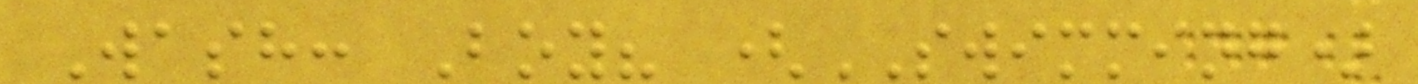Wash: Boy? (SWIMMING)
